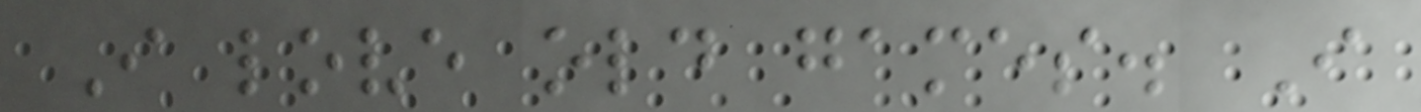I love old games. I
